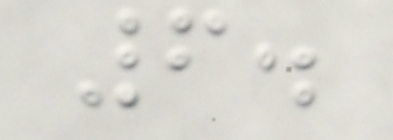6.
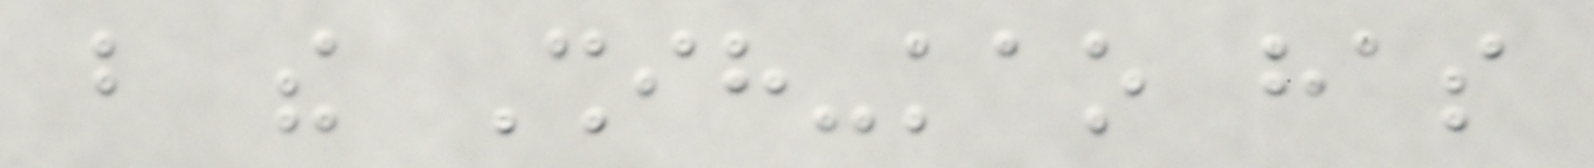but the Shih-kao has
